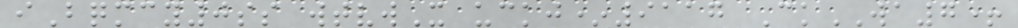iBqmcy0ss wtvwX uckj*9117 CkWA7+
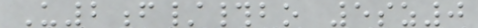U2f/#bo 5sz0
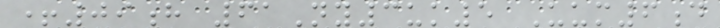+09h 61Ny3uk5 Uum6d
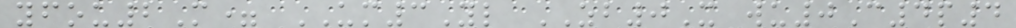yfou2M= UM3Yl ZB0X wu0C4p4
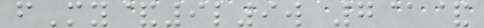fMy&9l9w 7@&
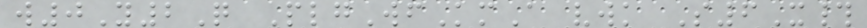w0Y2Q PlgWfKmA vwk S6X#
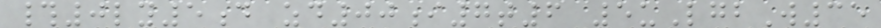#0ly5d zd00i7t6 5uLgbW35
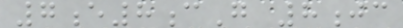7e8cG 8jc
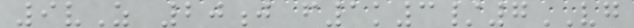9vZ 20j f1k3/7VG
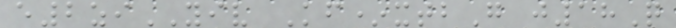e2ziYIV Kf*xtbG j18Q
